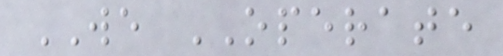WE OPERATE
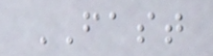FAST
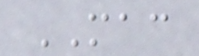MAC
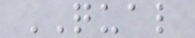QUAL
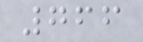766
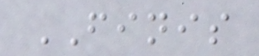FINIS
